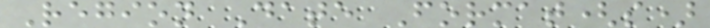Region Date Format(s)
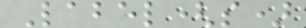Label(s)
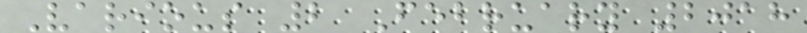Various 2 February 2018
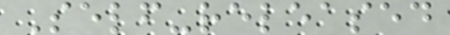Self-released
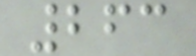263
